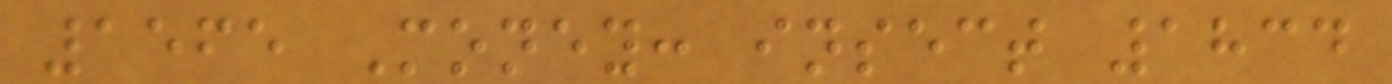1565 Money: insect 1834
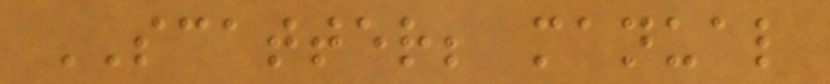SCATTER; manual
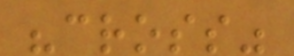"cross"
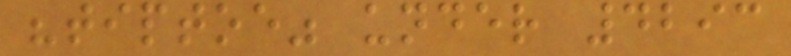"tiptoe" under 4293
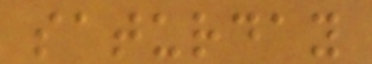saturday
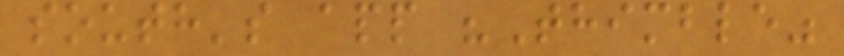south's app "Thimble"
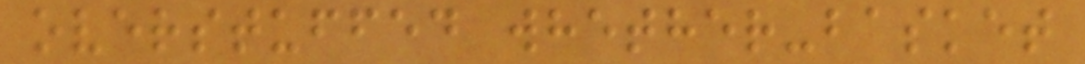overstuffed whether-basket
